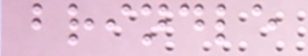brindle
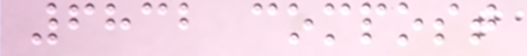6832 compost
